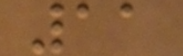11
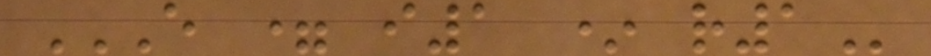E = I1 * R1
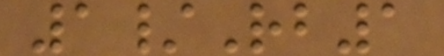1/Rb1
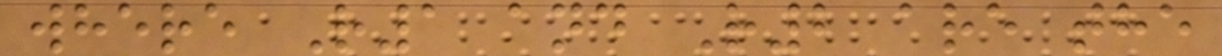where R1 and R2 are the
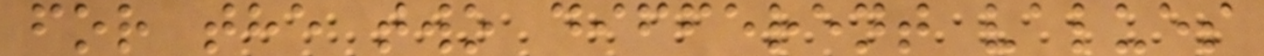for the two different values
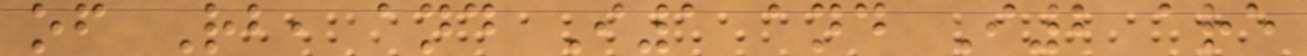of Rb, and I1 and I2 are
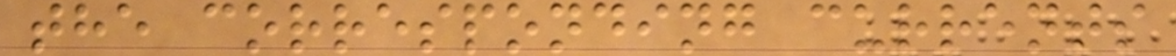the corresponding currents
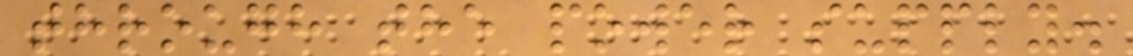through the power supply.
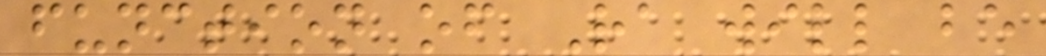function of Ra will be
